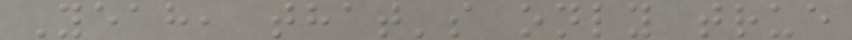Yeah, that's only true
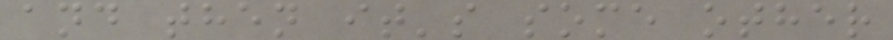and then it's some other
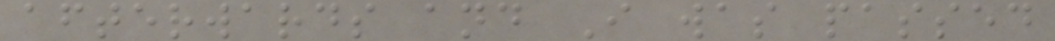afterwards and I was passed
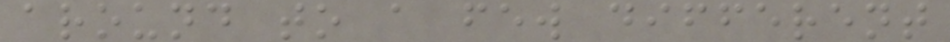around to a few different
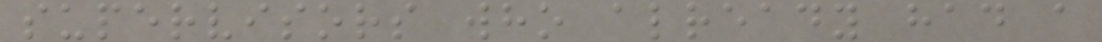supervisors who already had a
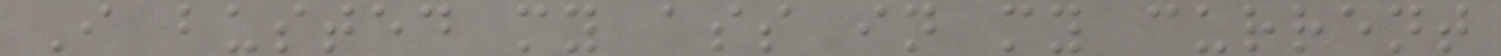I busted my ass in my current
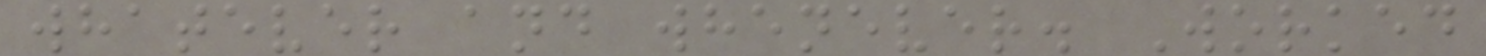whatever and whenever. Worked
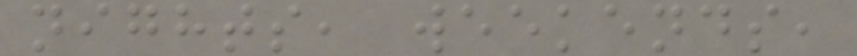nights, weekends,
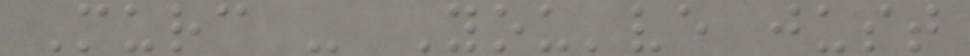Murc - You've just
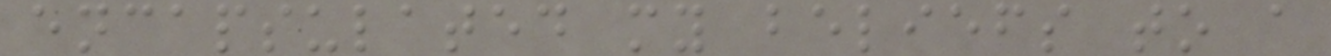encapsulated my beliefs to a
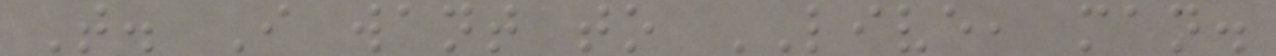T. I want to LIVE, man.
